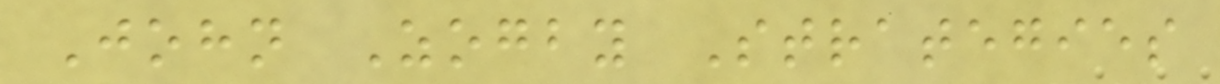John Zogby Strategies
